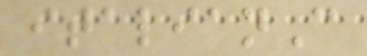italianC
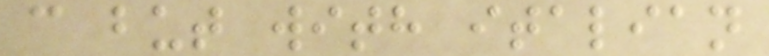c but with italian
